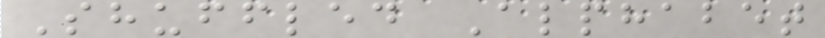Shuffled Alphabet
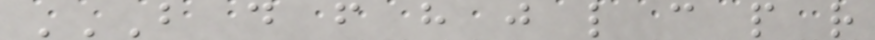B D F H J L C P R
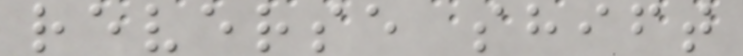reverse shift
